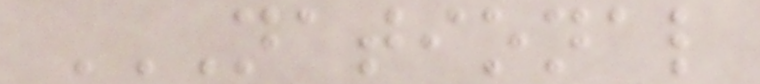NATIONAL
